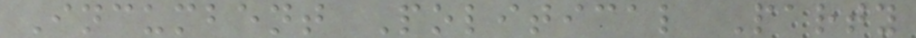Incumbent Political Party
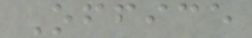Office
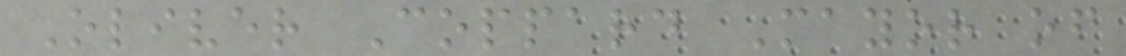Oliver Coppard Mayor of
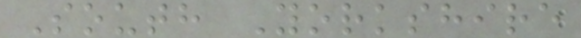South Yorkshire
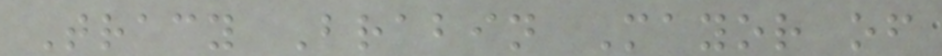Tracy Brabin Mayor of
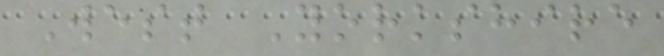West Yorkshire
